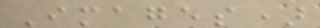Images)
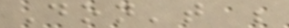Don't be
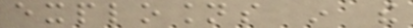explosions in the
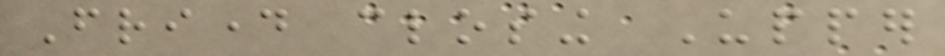Friday closing Upper
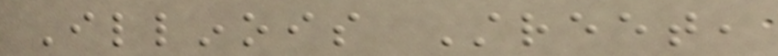Illinois Street,
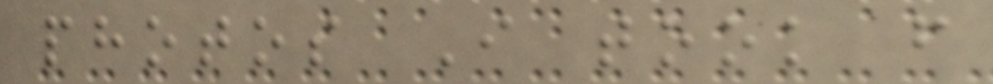photos I took from
